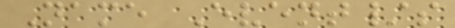Name Event/s
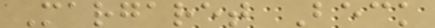Margaret Beck
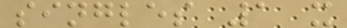singles 1 x
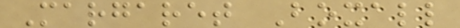Margaret Boxall
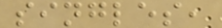singles,
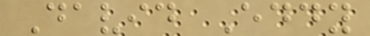David Eddy
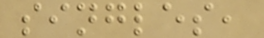singles,
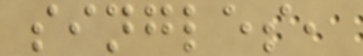singles,
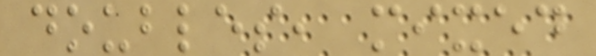doubles, mixed
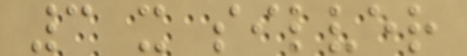3 x silver
